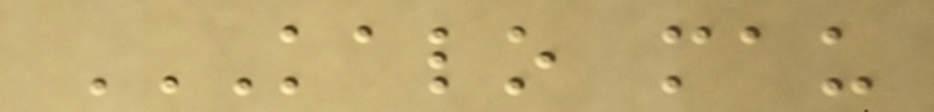KALO MAU
